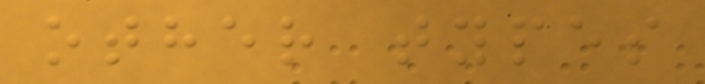other types
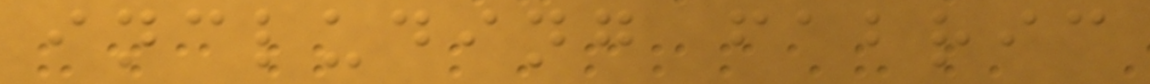including fabric
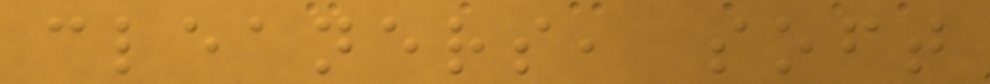cleaners, soft
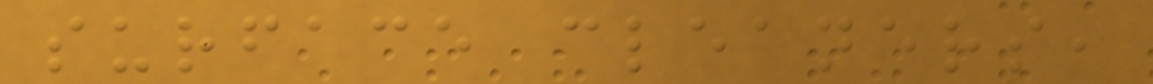surface cleaners,
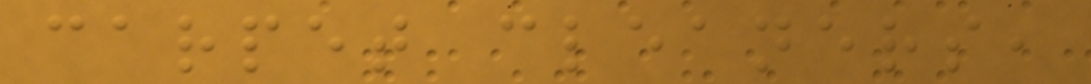carpet cleaners,
